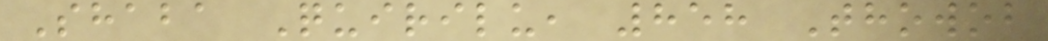Shaba Quirilu, 858 Thowob
